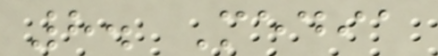8. Media
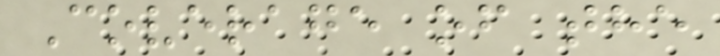Coverage of the
